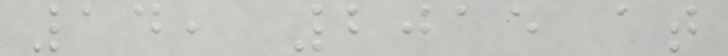14, 2015 at
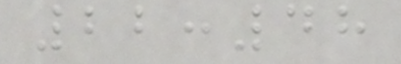22:48
